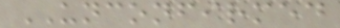UNCONFIRMED
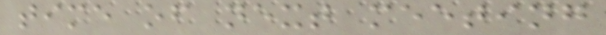time of next meeting
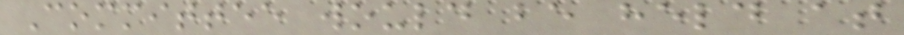Committee would be held at
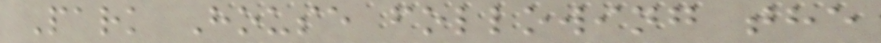Park House following the
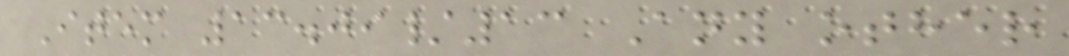Item 13.09/13 Any other
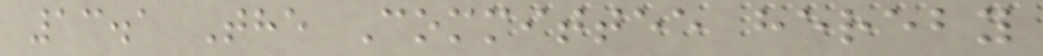13.1 The Committee hereby
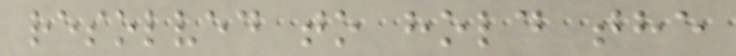resolved to hold the
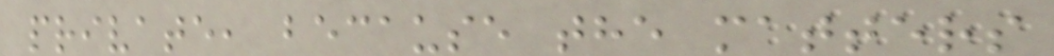private, because the matters
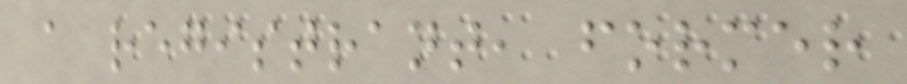a registrant, former
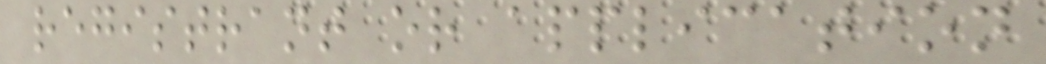registrant or application
